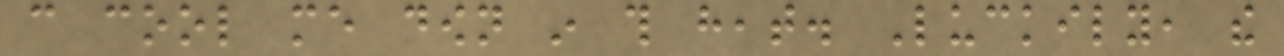can cool me down in this heat. Luckily, the
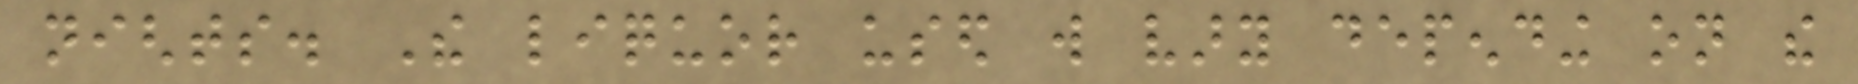nights. The liquor used will vary depending on the
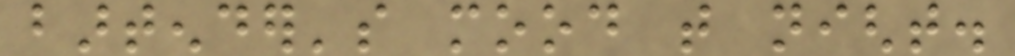bartender's mood that night.
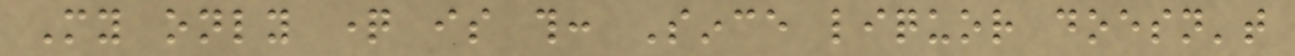My only question is this: Since liquor doesn't
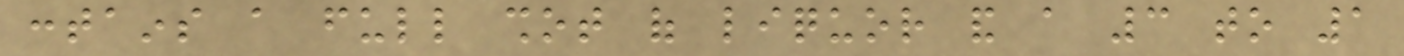contains a full shot of liquor and a 3 to 1
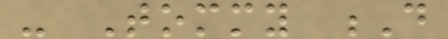- Tommy D
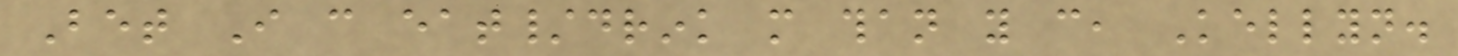Bet I can eat/drink more than you can, Kellyn.
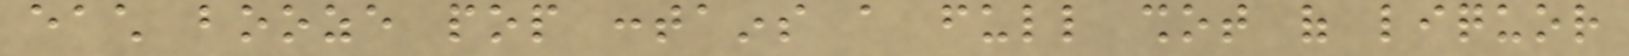each booze pop contains a full shot of liquor
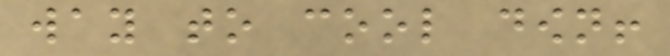way to cool down!
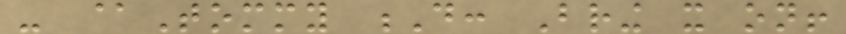- @Tommy D: Bring it on!
